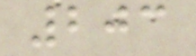203
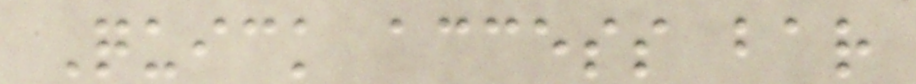Quick access bar
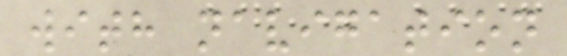with navigation
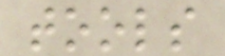tools
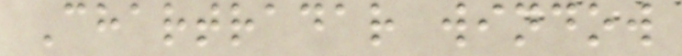Chartradar window
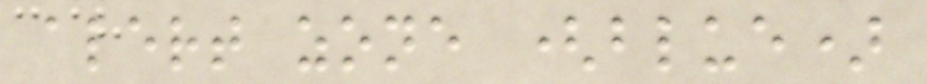alert zone (blue)
